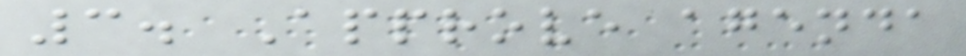3. Approve agenda
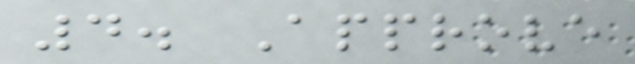4. Approve
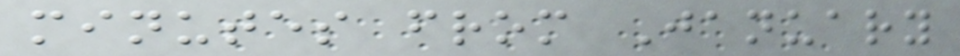minutes from January
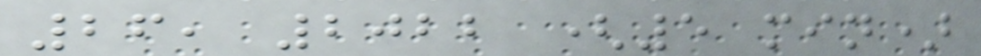26, 2022 (5 min)
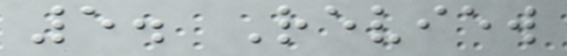5. Review
